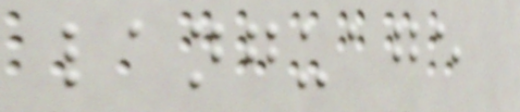language
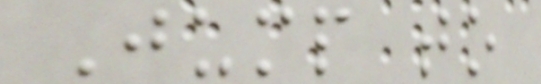Jump to
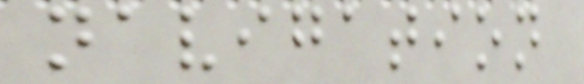navigation
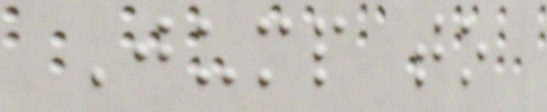Jump to
